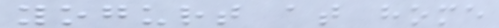yogurt at home
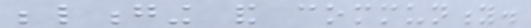belonging and community.
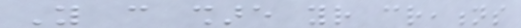You can share your creations
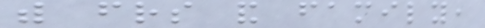with friends and family,
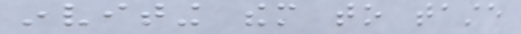inviting them to taste
